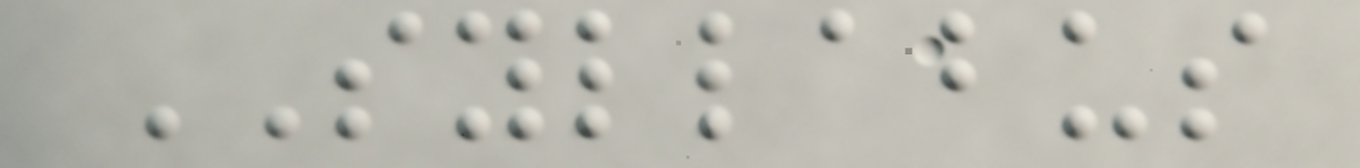SYLLABUS
